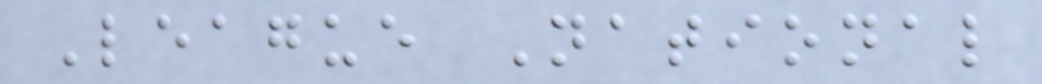League National
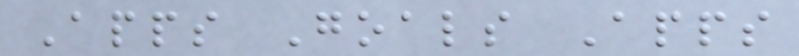Apps Goals Apps
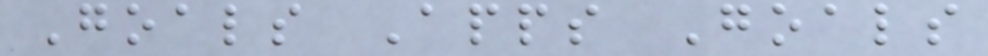Goals Apps Goals
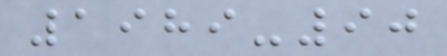1989-90
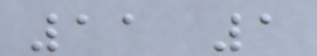11 1
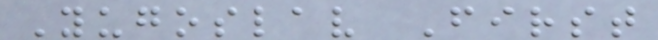Yugoslav First
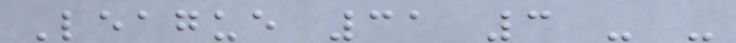League 31 3 - -
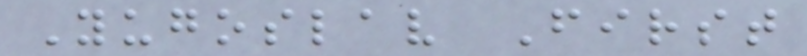Yugoslav First
